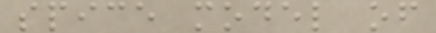spice model of
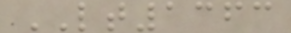LT1363
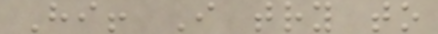Hi! I try to
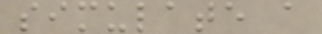simulate a
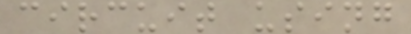circuit using
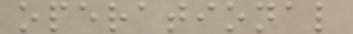operational
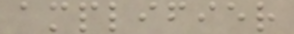amplifier
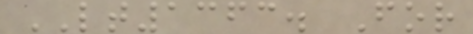LT1363. For
